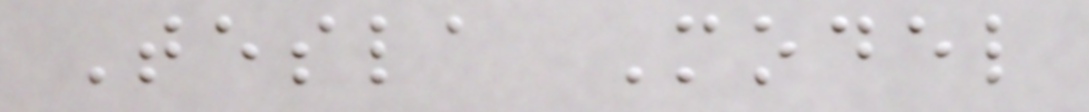Tesla Model
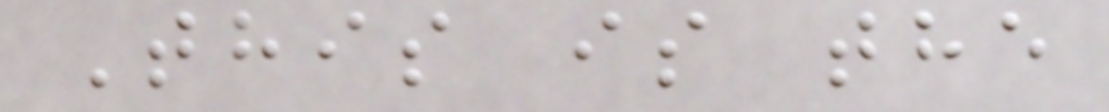This is the
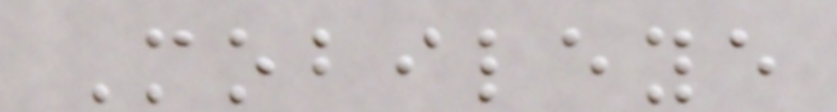Mobileye
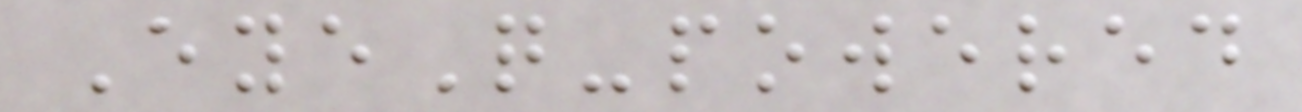EyeQ-powered
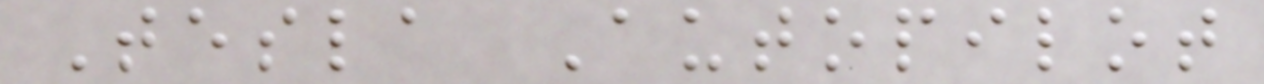Tesla Autopilot
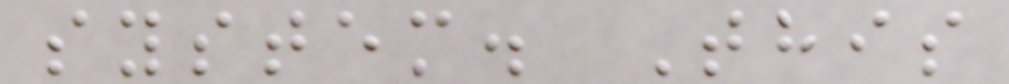system. This
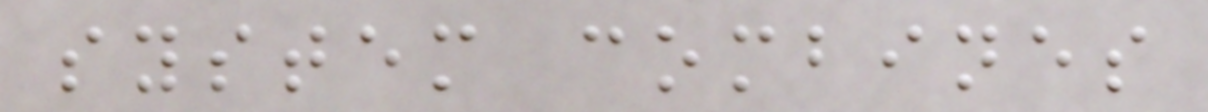system combines
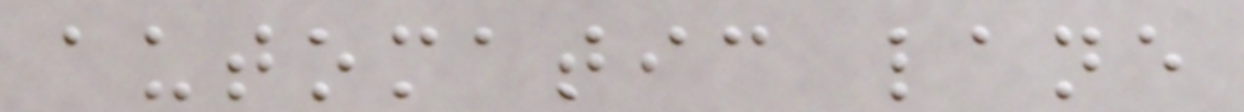automatic lane
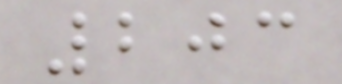203
